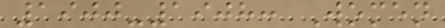1900-1908: Women
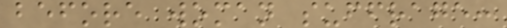before woman suffrage:
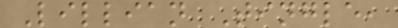Lillian Tingle,
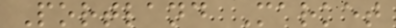Portland Market
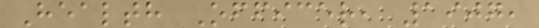Health Officer, 1907,
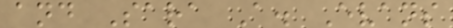and Sara A. Evans
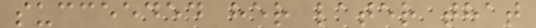succeeded her later that
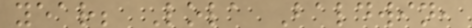year; Lola Baldwin,
